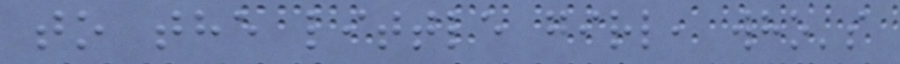to the little girl, who's
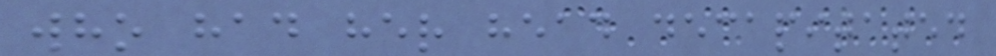who had her head decapitated
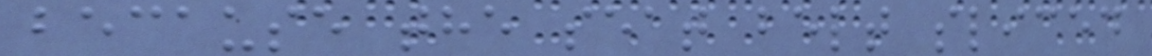because the seat belt sliced
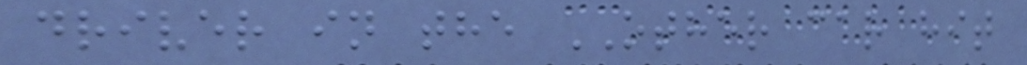driver in the OTHER car hit
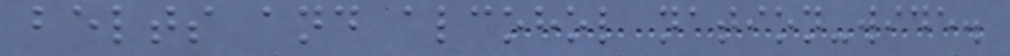belts and alcohol nation-wide.
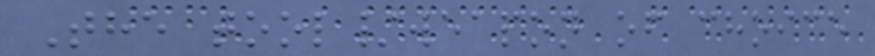The tool/weapon of choice
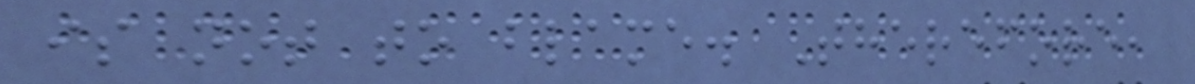is not to blame. Therefore,
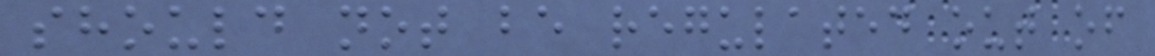should not be regulated out of
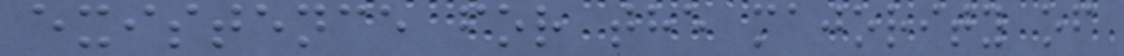existence for the majority of
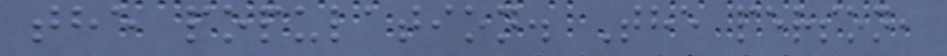the population. The person,
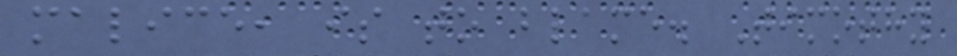malice, is to blame. Timothy
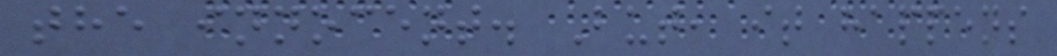the innocent. But, it happens
